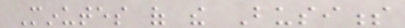Minutes of the Business
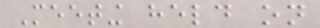Meeting held on
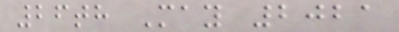26th May 2021
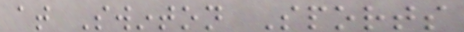at Swinton Sports
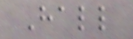Hall
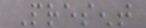Present
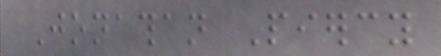Jonathan Piercy
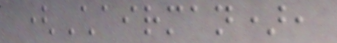(Chairman),
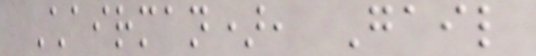Chairman), Gail
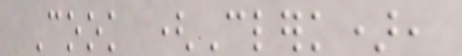Cook (Clerk),
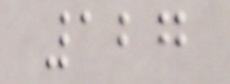127
